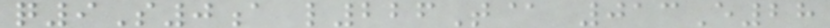q9S0a l226T@ 013E28
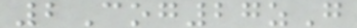2Cog27zG
